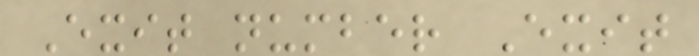Exit number Exit
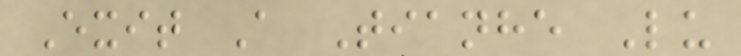Exit A Tianhe Lu
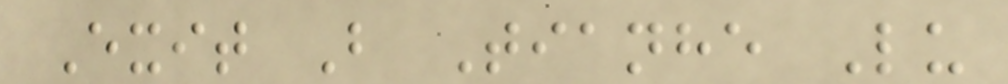Exit B Tianhe Lu
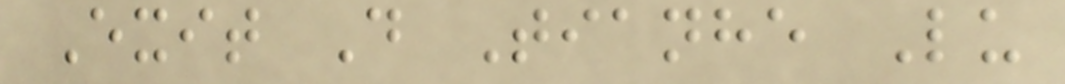Exit D Tianhe Lu
